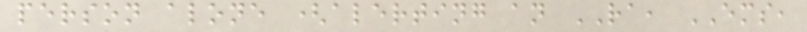person alone (alerting an RA, EMS,
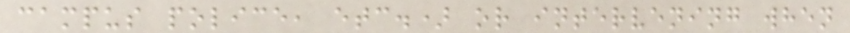campus police, etc.) or intervening when
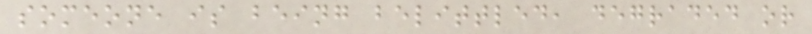someone is being belittled, degraded or
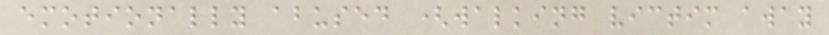emotionally abused (walking victim away
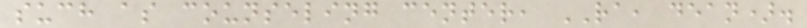such as counseling center, RA, dean).
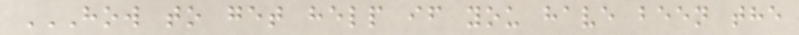HOW TO GET HELP IF YOU HAVE BEEN THE
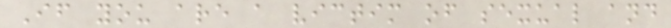If you are a victim of sexual and
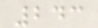243
